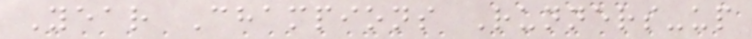Year Champions Runners-up
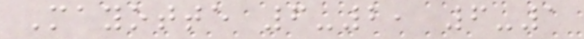Mayotte 6-2, 6-1
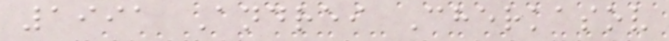1991 Andrei Cherkasov
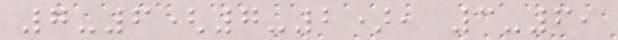7-6(7-2), 3-6,
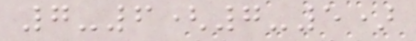7-6(7-5)
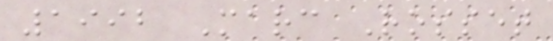1992 Marc Rosset
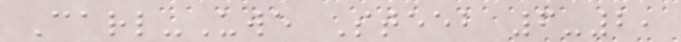Carl-Uwe Steeb 6-2,
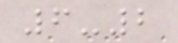6-2
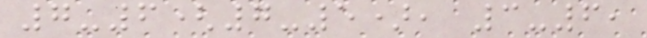7-6(7-5), 3-6,
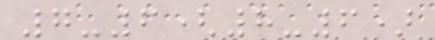7-6(8-6)
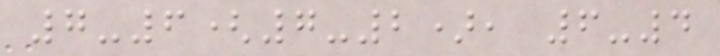7-6(7-2), 6-4
